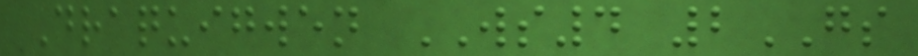Draquigwen WS4 2GS
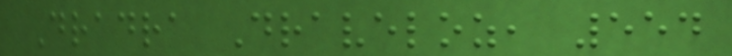Dradra Draveloz, 554
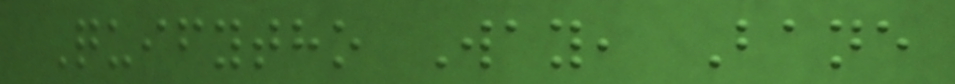Quifytho Way, Bane
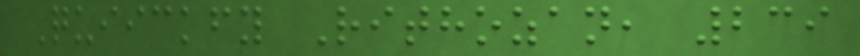Quiickfy Rithozan, 239
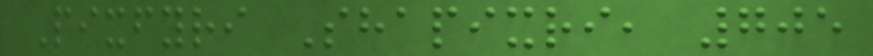Pixfyri Shapixri, 705
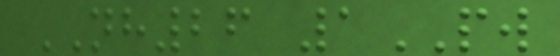NH26 1PW
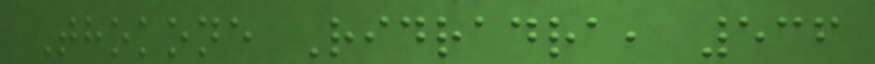Thokone Ridradra, 536
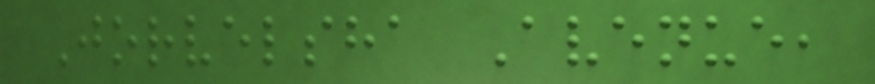Jorvelsha Avenue,
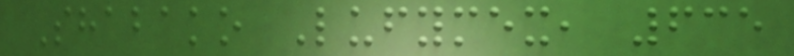Shabako Lufymex, 635
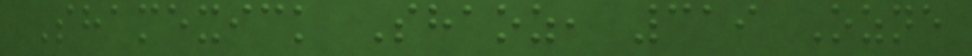Shamexick Shaoz, 319 Ozne
